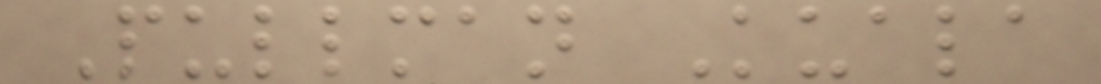Pullman Kuala
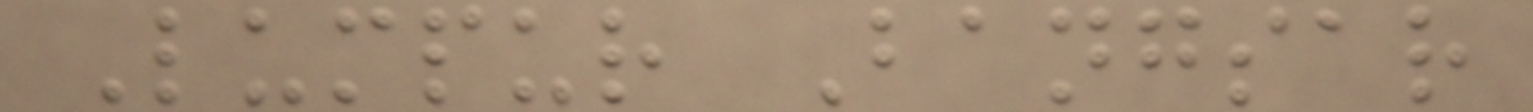Lumpur Bangsar
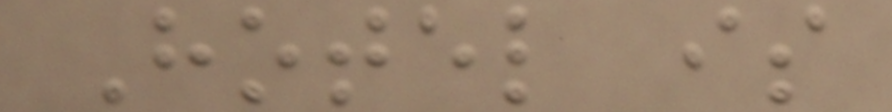Hotel is
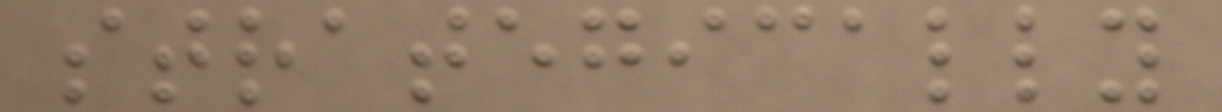strategically
